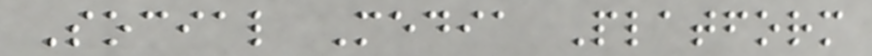Social Media Platform
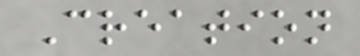Creation
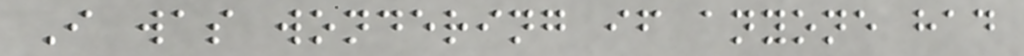I was wondering if anyone had
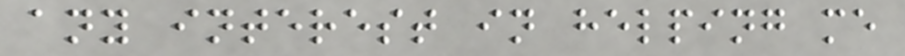any interest in helping me
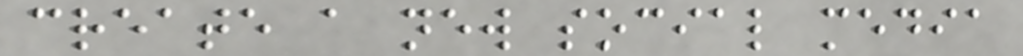create a new social media
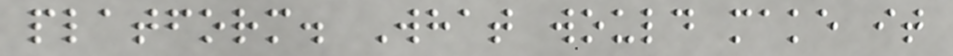platform. What would make it
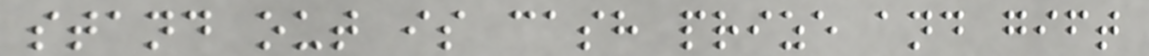stand out is cash prize and gift
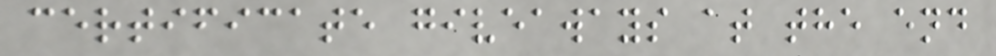certificate giveaways at the end
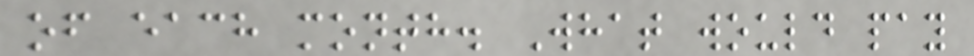of each month. What would pay
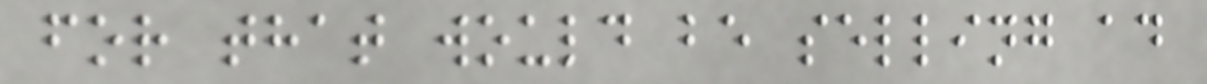for that would be selling ad
